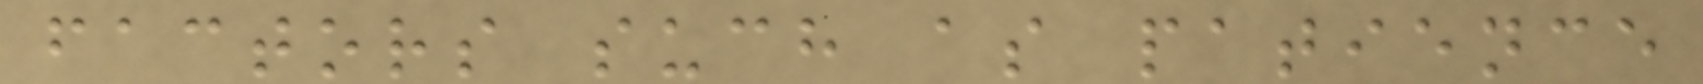factors such as patience
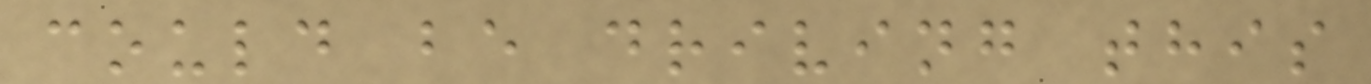could be driving this
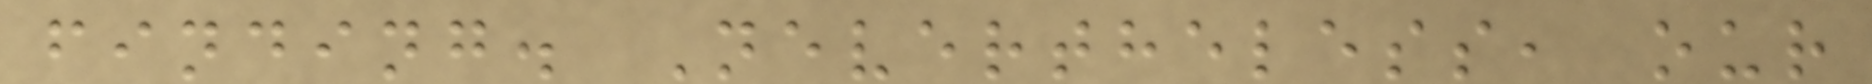finding. Nevertheless, our
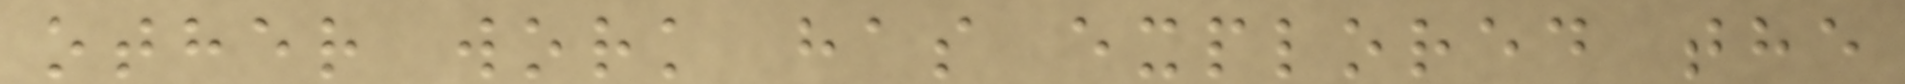other work has explored the
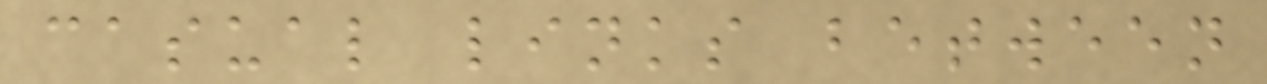casual links between
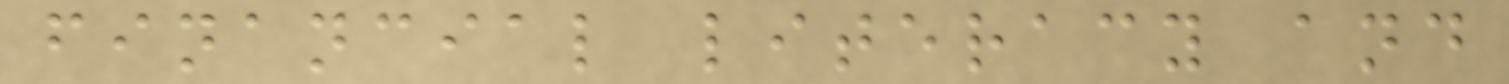financial literacy and
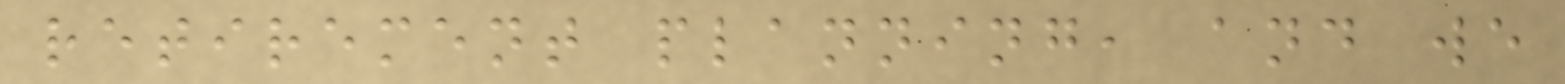retirement planning, and we
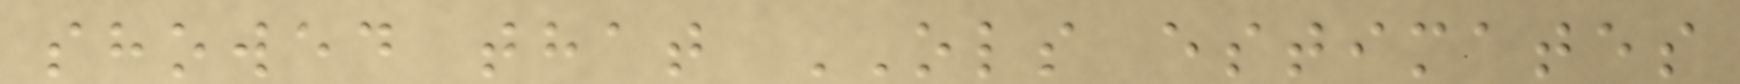showed that OLS estimates
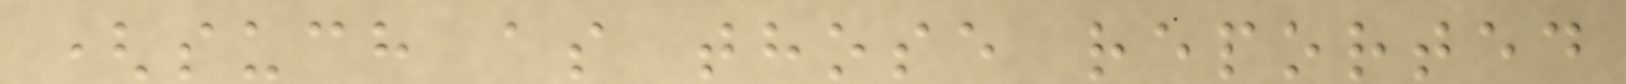(such as those reported
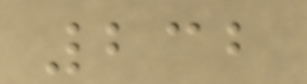232
